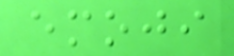emoji
